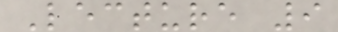Lecture 9
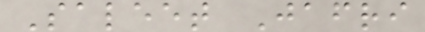Saleet Jafri
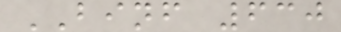BINF 630
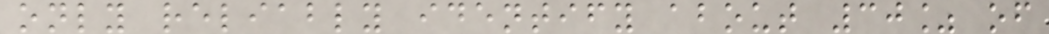only reliably identify about 30% of
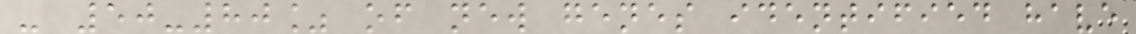- 50-80% of new genes identified have
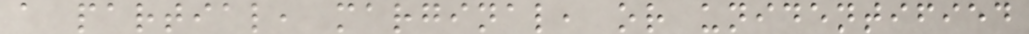a partial, marginal, or unidentified
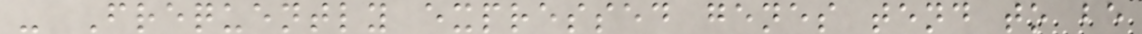- Frequently expressed genes tend to be
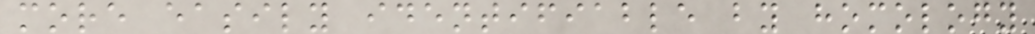more easily identifiable by homology
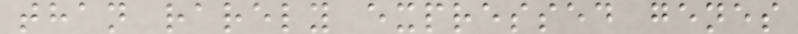than rarely expressed genes
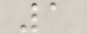1
